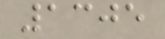1305
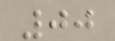00
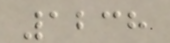1238
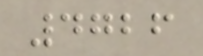4726
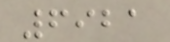6921
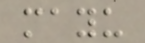mayu
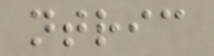ntric
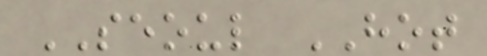SEOUL HOT
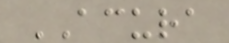ACURA
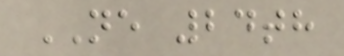NE 24th
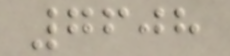7608
